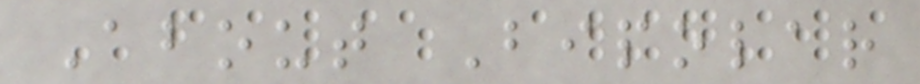About Bipolar
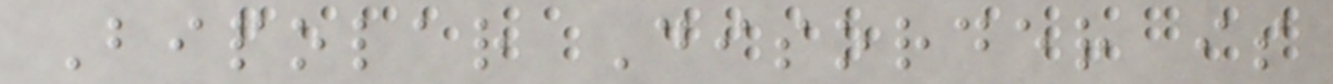Bipolar Disorder is
